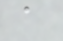a
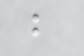b
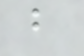b
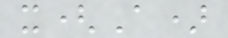x(A)
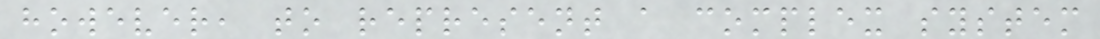however, to represent a complex system
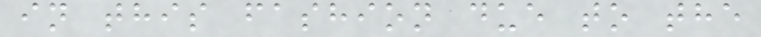in this fashion due to the
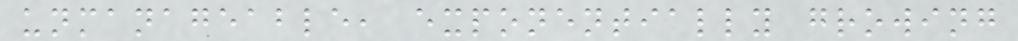unmanageable, exponentially growing
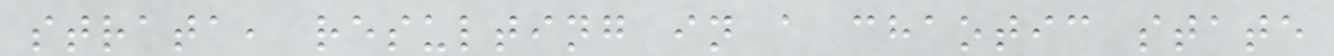strata, resulting in a chaotic state
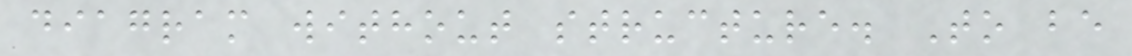diagram without structure. To be
